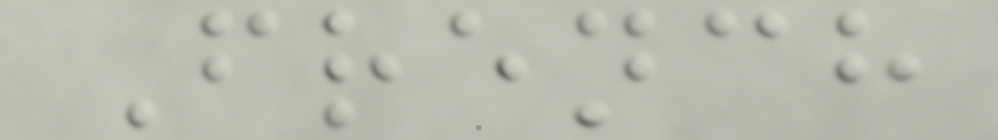French
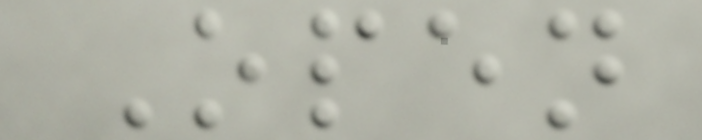Open
